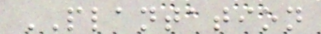PLANTATION
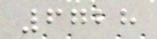6728
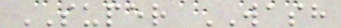SUPER WASH
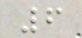6
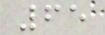65
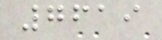7619
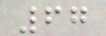67
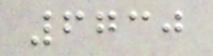6730
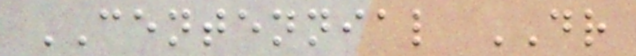CENTENNIAL DR
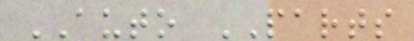AUTO PARTS
